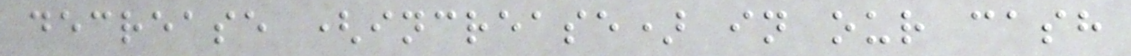decrease (increase) in our cash
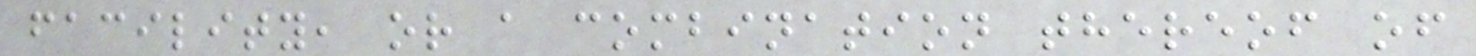facility, or a combination thereof of
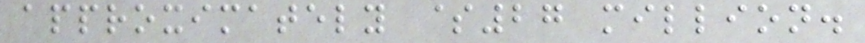approximately $27 million.
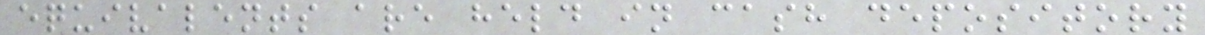equivalents are held in cash depository
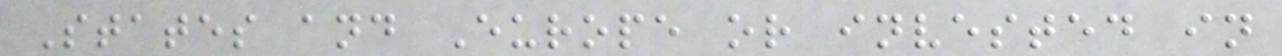States and Europe or invested in
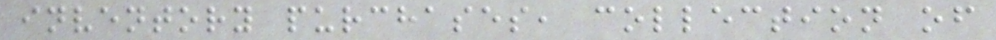inventory purchases, collection of
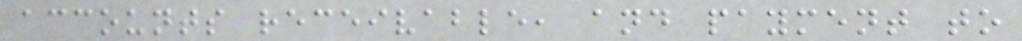accounts receivable, and payment to
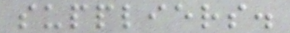suppliers.
